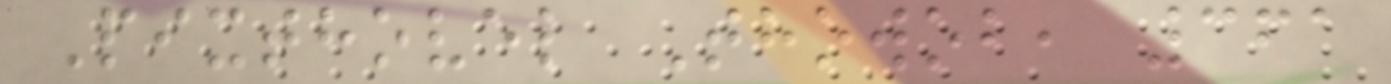Pixthovel Thowob, 361
